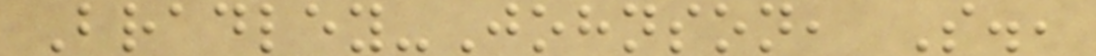Bradley-Johnson, S.,
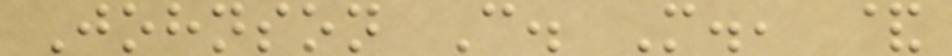Johnson C. M., &
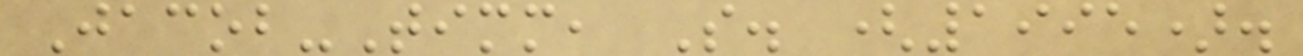Jacob-Timm, S. (1995).
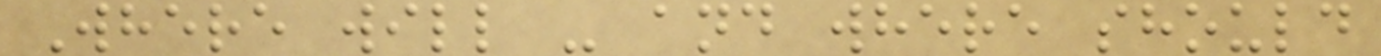Where will - and where should
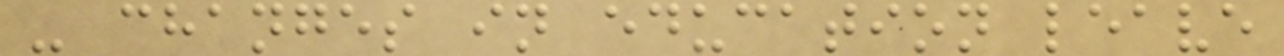- changes in education leave
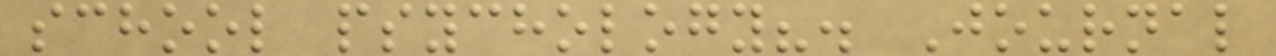school psychology?. Journal
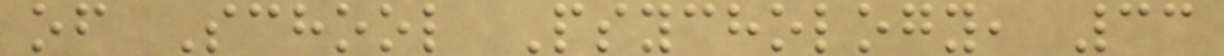of School Psychology, 33
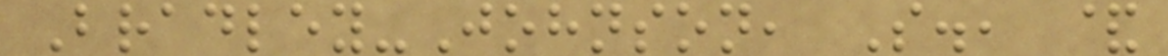Bradley-Johnson, S., &
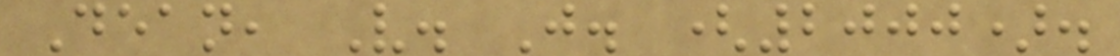Dean, V. J. (2000).
